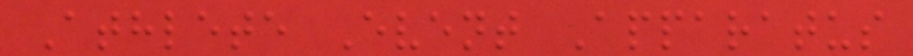Athlete Event Apparatus
